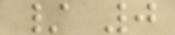/ 0
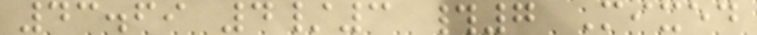43.69 4/3 #7 Mixed
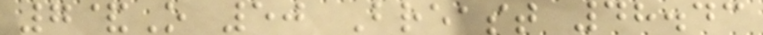7&O 50 Breast 48.43
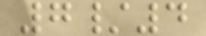7/4
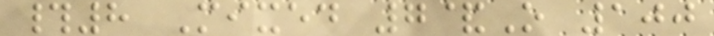#8 Mixed 7&O 100
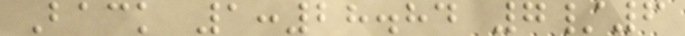Back 1:28.84 7/6
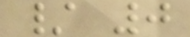/ 0
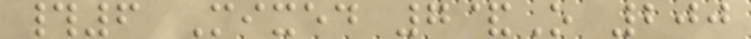#6 Mixed 7&O 200
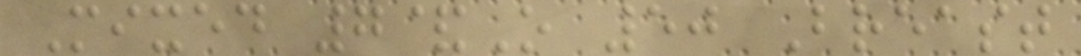Mixed 7&O 50 Breast
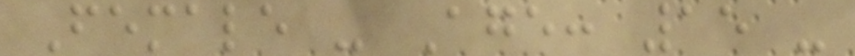Female - Age: 15 -
